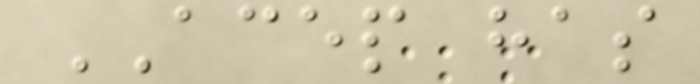ACEP has
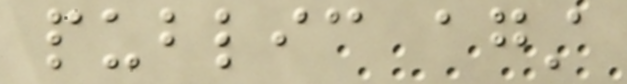public against
